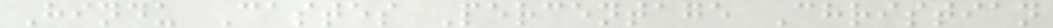Hindu Castes Percentage Christian
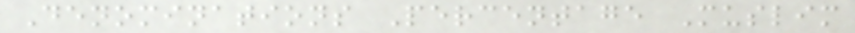Denominations Percentage Muslim
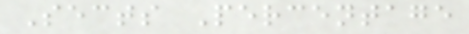Sects Percentage
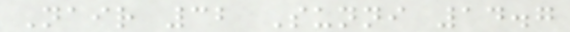Nair 32 Sunni 14.7
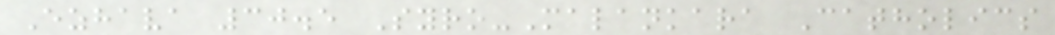Ezhava 30.5 Syro-Malankara Catholics
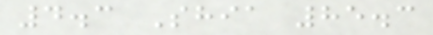4.3 Shia 85.3
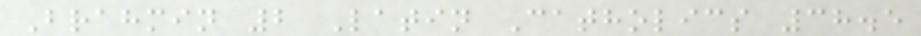Brahmin 2 Latin Catholics 38.5
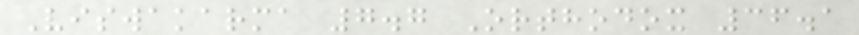Viswakarma 7.7 Orthodox 36.1
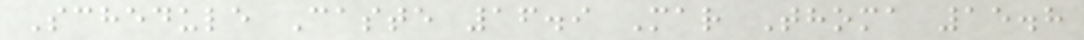Schedule Caste 16.9 Mar Thoma 15.8
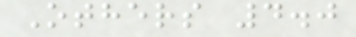Others 4.0
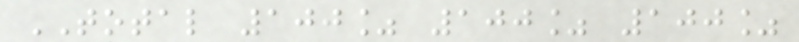TOTAL 100% 100% 100%
